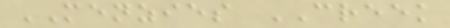MENZIES CREEK
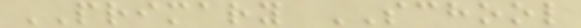PRIMARY SCHOOL
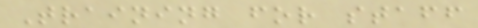Training for staff
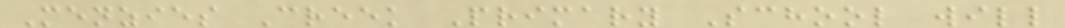Menzies Creek Primary School will
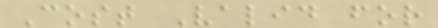Cost Valid for
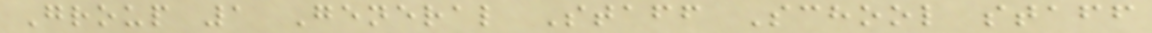Group 1 General Staff School staff
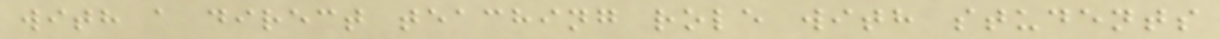with a direct teaching role with students
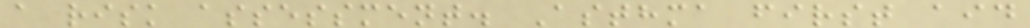a risk assessment. Asthma first aid
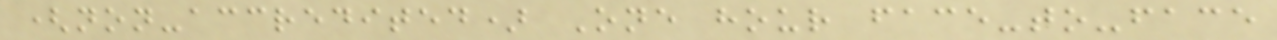(non-accredited) One hour face-to-face
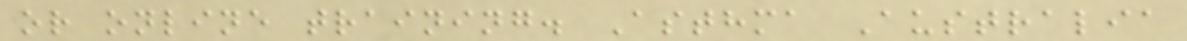or online training. Asthma Australia
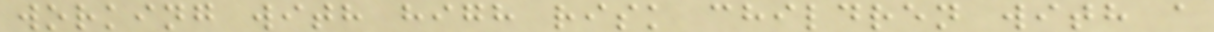working with high risk children with a
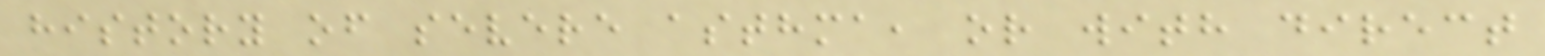history of severe asthma, or with direct
